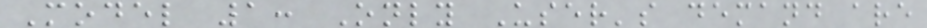Model 1: Only User's demand are
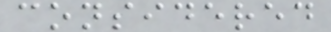considered
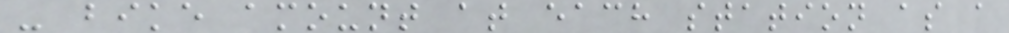- bike amount at each station as a
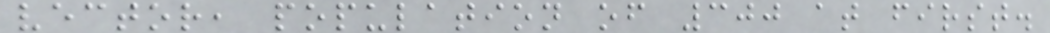vector, population of 300 at first.
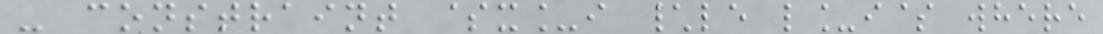- constraint $x_i \le l_i$ where
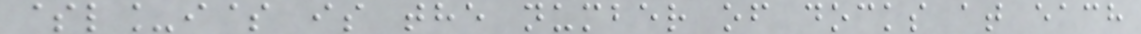$l_i$ is the number of docks at each
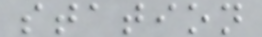station
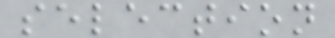selection
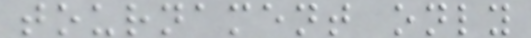tournament only
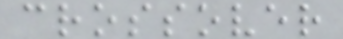crossover
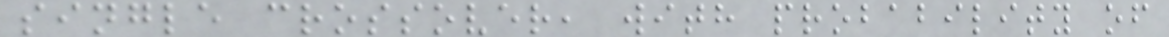single crossover, with probability of
